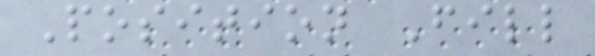Position Fill
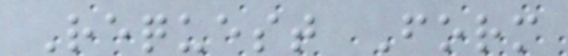Request Form
